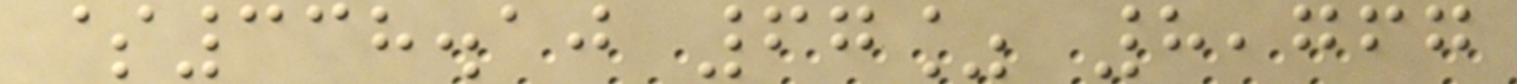$338.10 67% 8,767
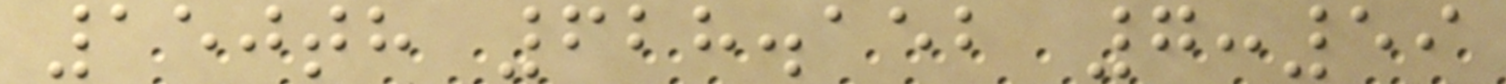150th 628.152 7:59
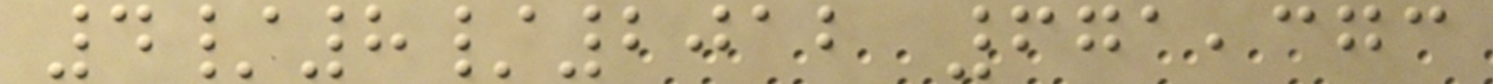4/8/2012 671,373
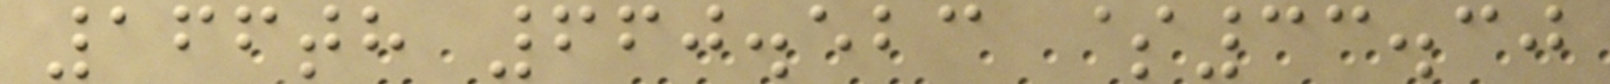166th 660.523 $33.30
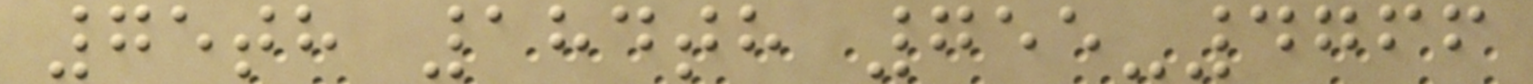75th 184th 755-4766
